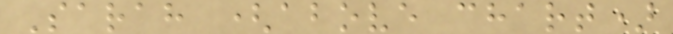Sarah (above chart)
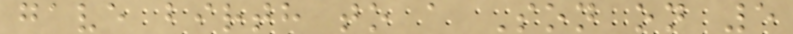gave birth to a Son on 5
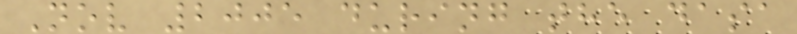Nov 2005 during the dasa
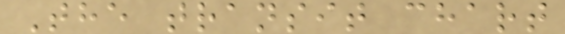The transit chart
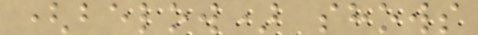(below) shows
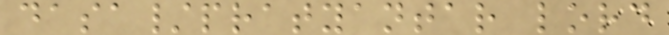dasa/pratyantar lord
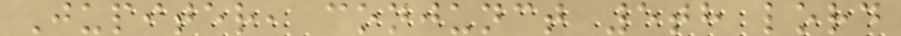Jupiter, conjunct 5th lord
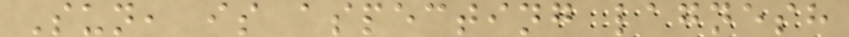Sun, is aspecting lagnesh
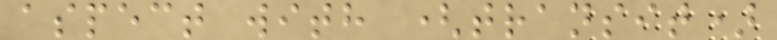aspect with (transit)
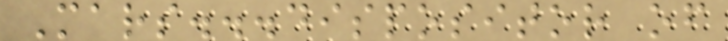Mars...dispositor of
